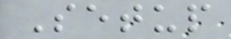Setup
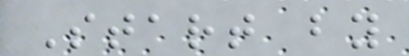Start by
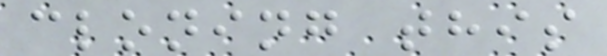cloning this
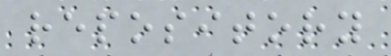repository
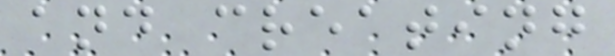and creating
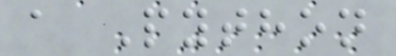a Python
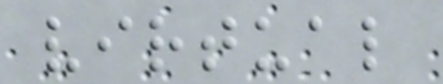virtual
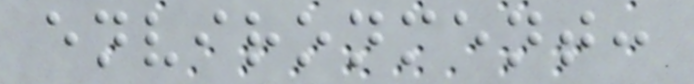environment:
